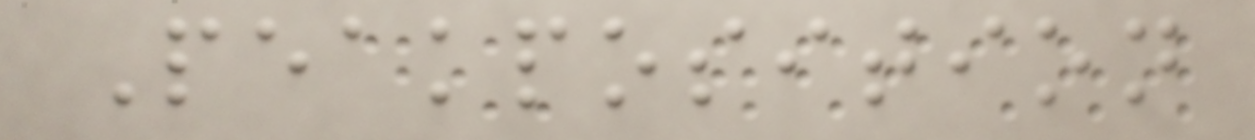Peakposition
